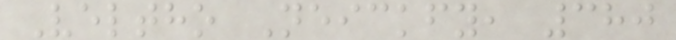Veltho Neickfy, 380
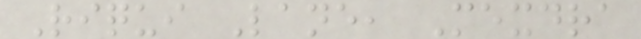Riqui Lane, Mexdra
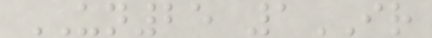UN25 1IR
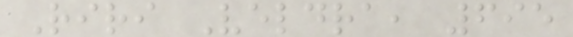Riri Veldra, 695
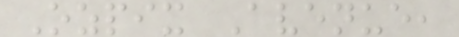Ozpix Avenue,
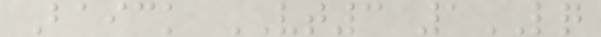Baick VT3 1LQ
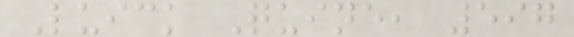Luick Quine, 597
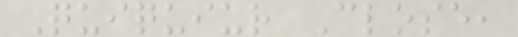Quiquiur Close,
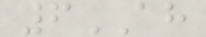6AH
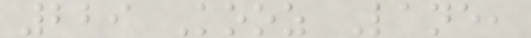229 Kooz Lane,
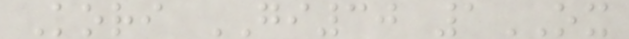Kori GI30 1OX
